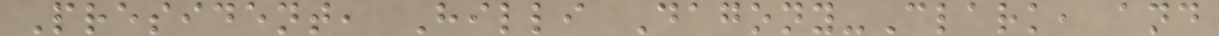President, Hilli Dagony-Clark, and
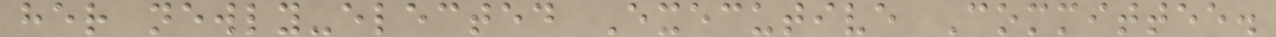her newly-elected Executive Committee.
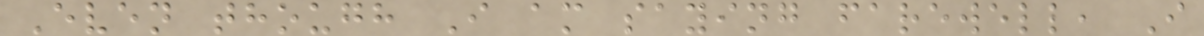Even though I am saying farewell, I
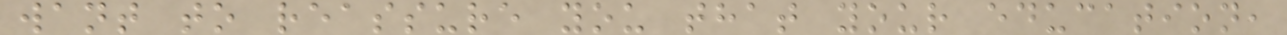want to reassure you that your education,
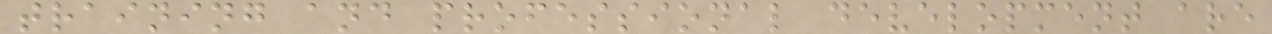training and professional development are
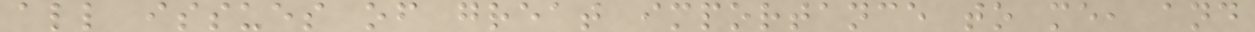all issues of great importance to me, and
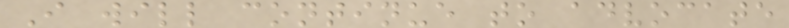I will continue to advocate
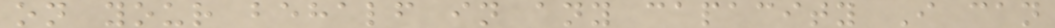on your behalf in any capacity I can
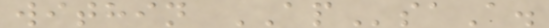within APsaA.
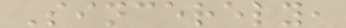Sincerely,
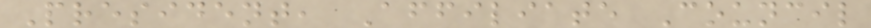President, Affiliate Council
